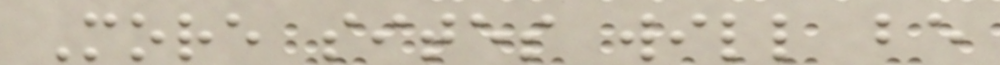More sites will be
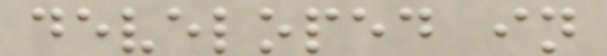developed in
